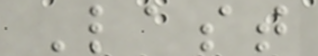Last
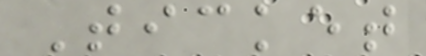Ticket
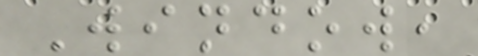Window,
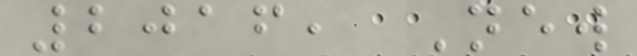2016, New
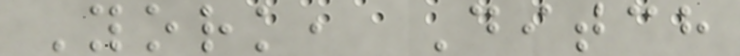York, Ditch
